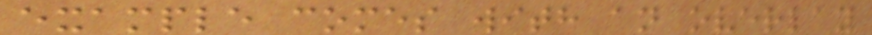example comes with an overlay
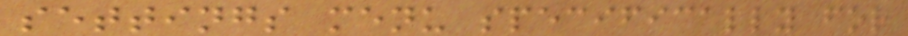settings menu specifically for
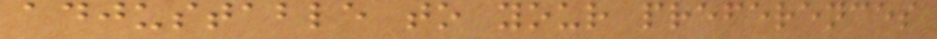adjustable to your preferences
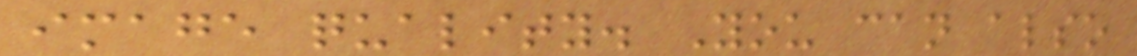image quality. You can also
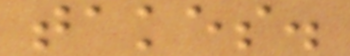takes.
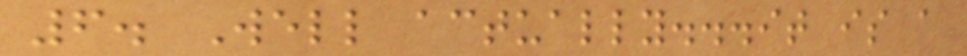6. Well actually...it is a
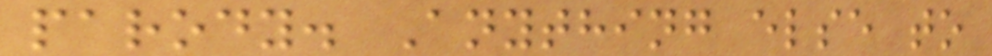parody. Anything else to
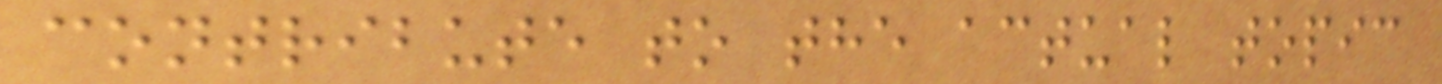contribute to the actual topic
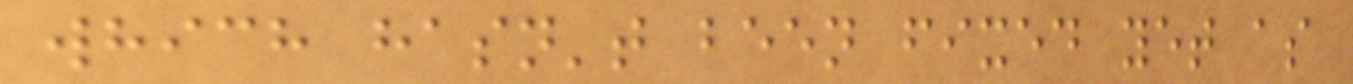which hasn't been fixed yet as
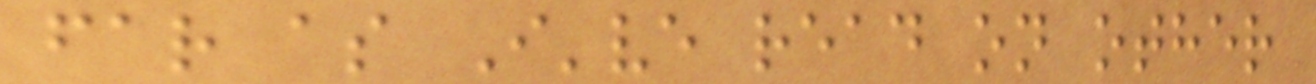far as I've read on other
